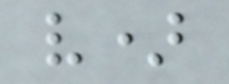v)
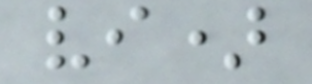vi)
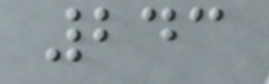243
